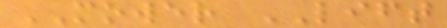MOWER LIFT
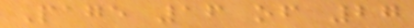Page 16 of 27
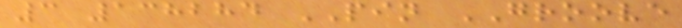3 138284 PIN GROOVE
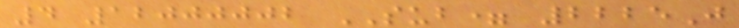4 12000002 SUB= 2225J
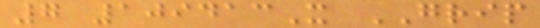7 109413X GRIP
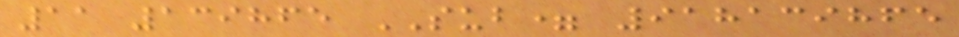11 139865 SUB= 918139865
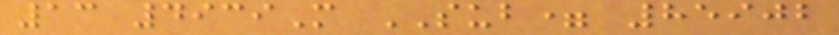13 4939M SUB= 85902
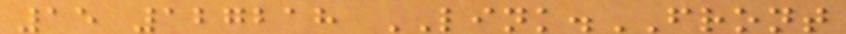15 127218 LINK.FRONT
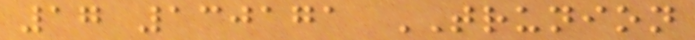17 130171 TRUNION
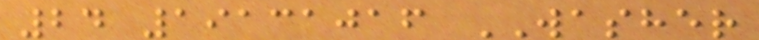24 19131016 WASHER
